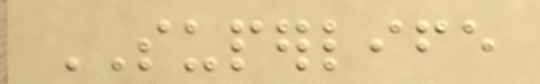SUPERLIFE
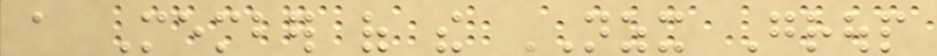a Member of the NZX Group
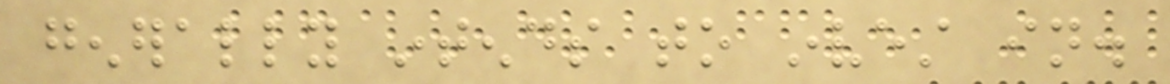generally intends to invest in.
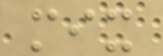mix
